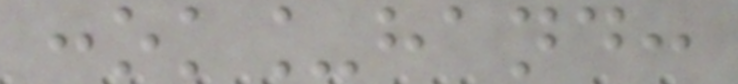:ok_hand:
